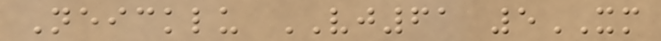Neicklu VJ61 5XM
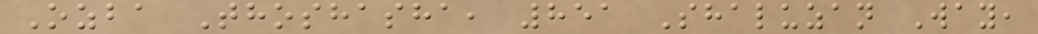Ozba Thoshasha, 851 Shaluzan Way,
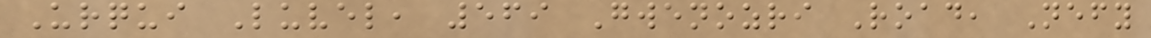Urqui Luvel, 569 Gwenozri Road, Nefy
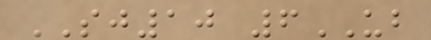SJ10 6UB
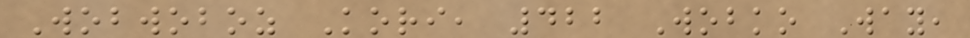Wobwoboz Kori, 422 Wobko Way,
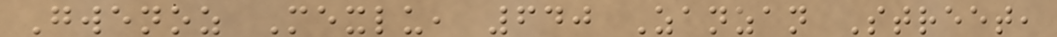Gwenoz Mexlu, 640 Zanzan Street,
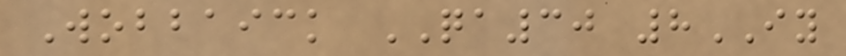Wobbaick QA30 8IY
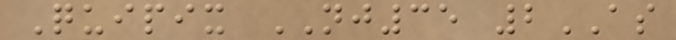Quipix NJ35 2AS
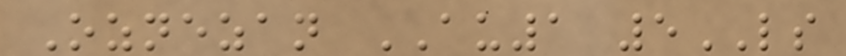Oznezan AU1 5LS
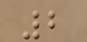2
